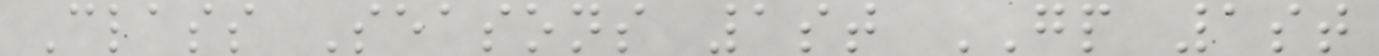Class Seasons 1st GP 1st
